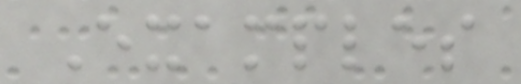Examples
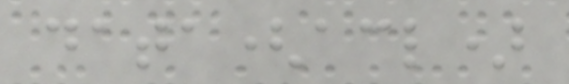data(acl)
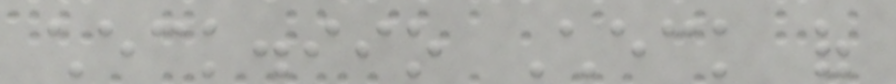check.iio Check of
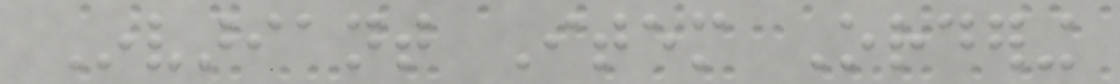Invariant Item Ordering
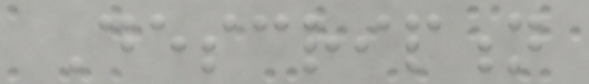Description
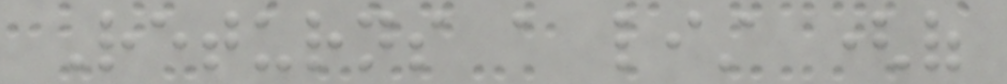Returns a list (of
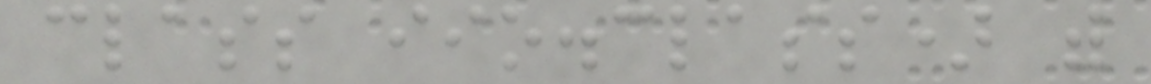class iio.class) with
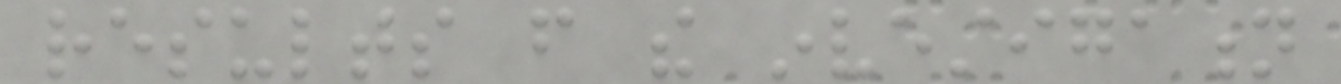results from the investigation
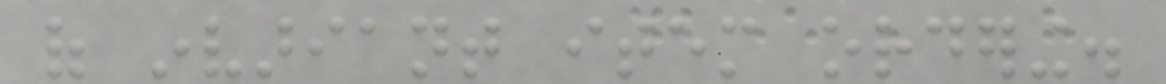of invariant item ordering.
